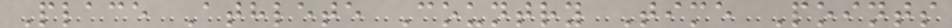Place Athlete Country Time Points
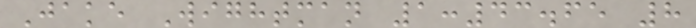Jake Wightman 1:43.65 8
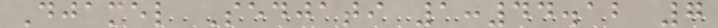Djamel Sedjati 1:44.12 7
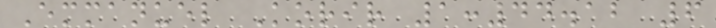Emmanuel Korir 1:44.12 6
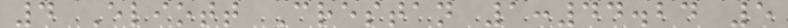4 Eliott Crestan 1:44.24 5
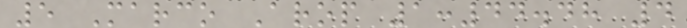5 Marco Arop 1:44.48 4
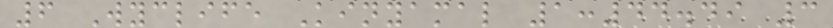6 Wyclife Kinyamal 1:44.49 3
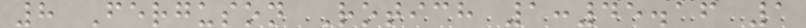8 Ferguson Rotich 1:45.16 1
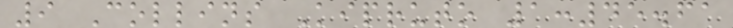9 Collins Kipruto 1:45.61
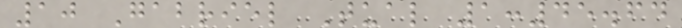10 Gabriel Tual 1:45.64
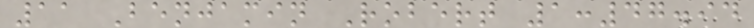11 Benjamin Robert 1:47.94
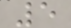5
